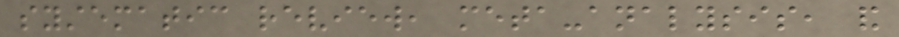systematic review, meta-analysis, and
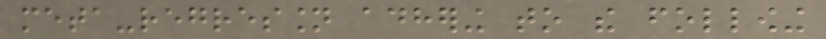meta-regression adhering to the following
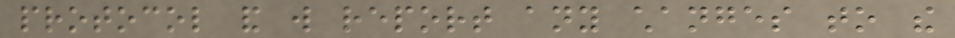protocol and will report any changes to the
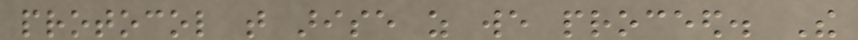protocol that arise as we proceed. The
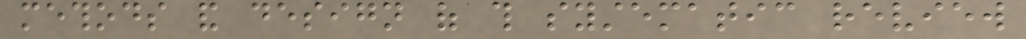methods and design of this systematic review
